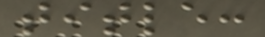title:
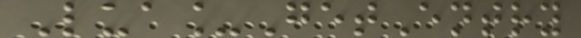Lua_GetEntry
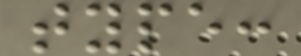type:
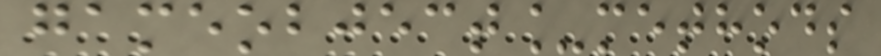gameobject_methods
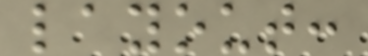layout:
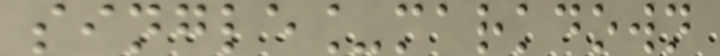single_markdown
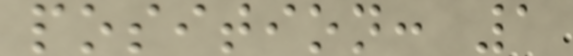position: 1
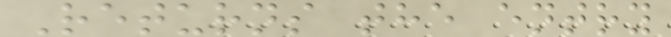Returns the entry
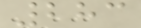283
